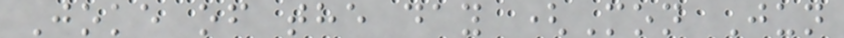Joke of the day (Mon Jun
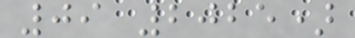09 2025)
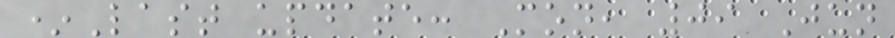*Last update: Mon, 09 Jun
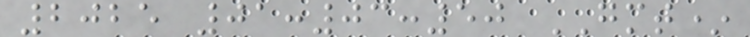2025 01:03:50 GMT*
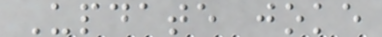Update joke
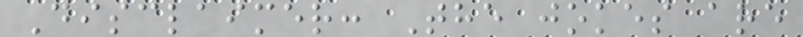Disclaimer: The jokes are
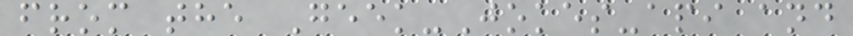from the Geek-Jokes-api and
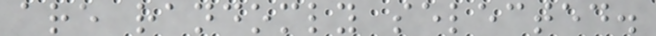are randomly selected.
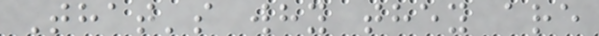That's why they are
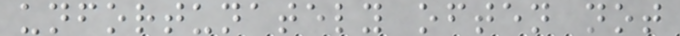unfortunately often not
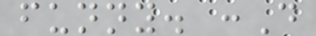funny. :D
